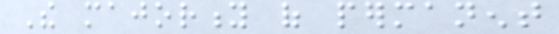The majority of permanent
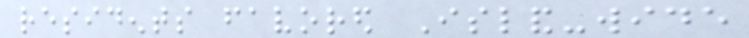residents favored Island-wide
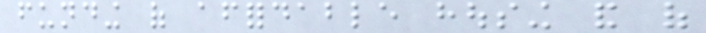funding of affordable housing and of
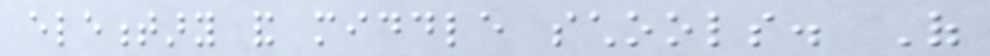elementary and middle schools. Of
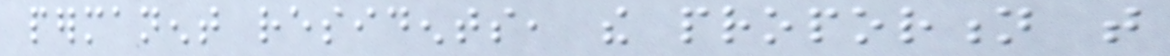permanent residents, the proportion that
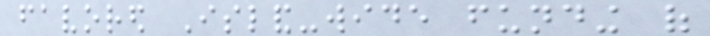favored Island-wide funding of
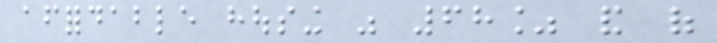affordable housing was 68% and of
